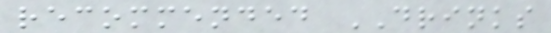recommended DRINKS
